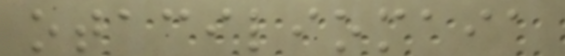otaciliomaia
